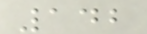142
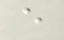e
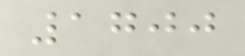1700
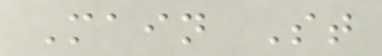Main St
